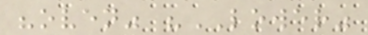"oven" "LOWER"
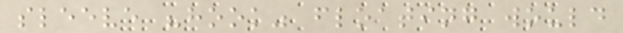sleeve "hook" floating would
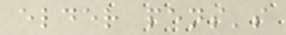elder pens's
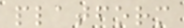platform
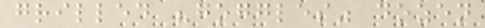grilled "goggles" dozen
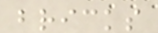bricks
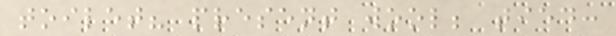toilet? present wool; tied:
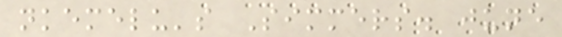nkemelu's Simmers. june
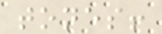tones!
